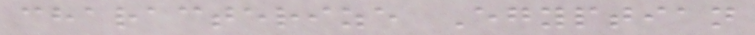characterize Egyptian
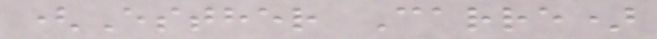(Esther Carre)
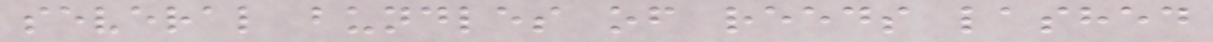several bundles of reeds lashed
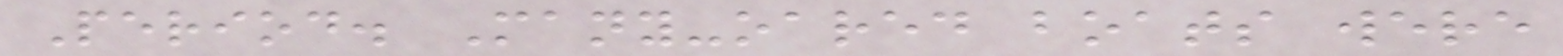Period. Many-oared boats were
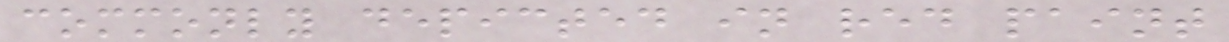commonly depicted in red paint
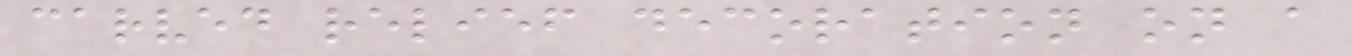carved relief decoration on a
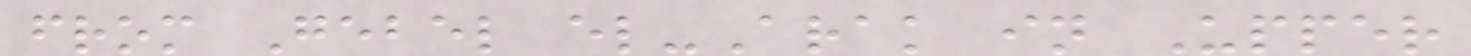from Gebel el-Arak in Upper
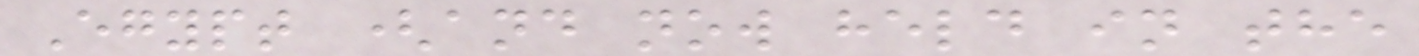Egypt (and now held in the
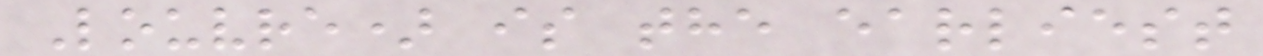Louvre) is the earliest
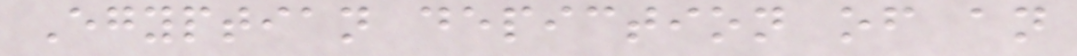Egyptian depiction of an
